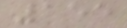155
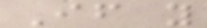If you
